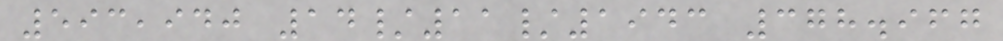593,940 14/11/1943 378.967
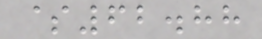$62.88
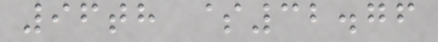96th $32.76
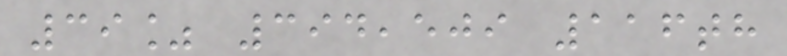39% 394,509 116th
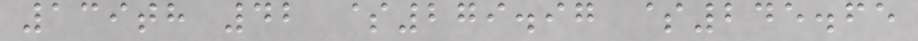139th 42 $279.97 $245.65
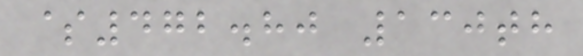$472.80 130th
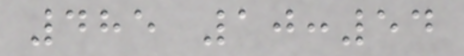485 10:54
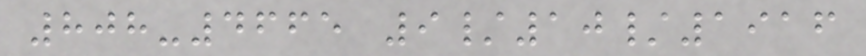808-4665 9/10/1916
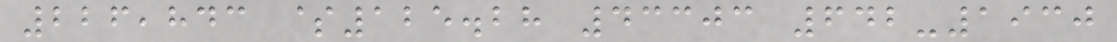226,843 $125.28 43303 642-1930
